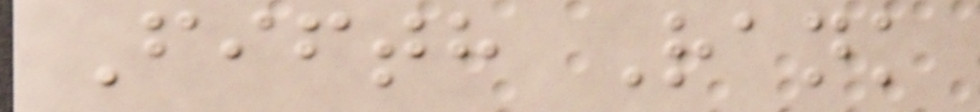Fifth Rank
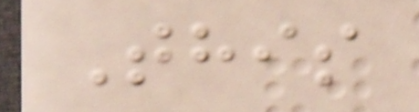This
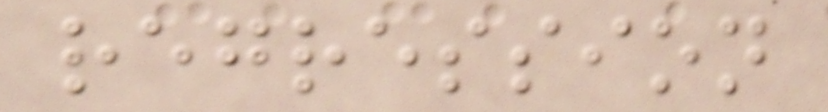regression
